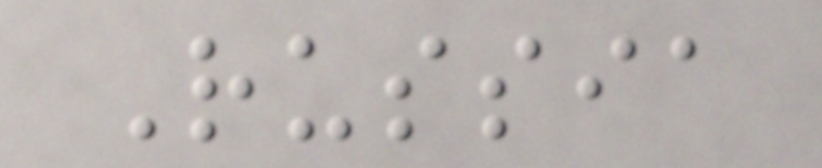Russia
